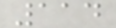114
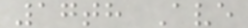17th Ave
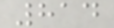814
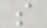s
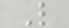L
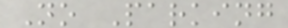No Parking
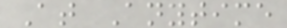At Anytime
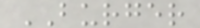BURGER
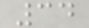34
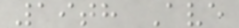19th Ave
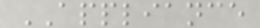APPLIANCE
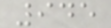945
